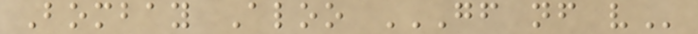Bombay Aloo GF NF V
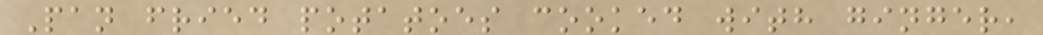Pan fried potatoes cooked with ginger,
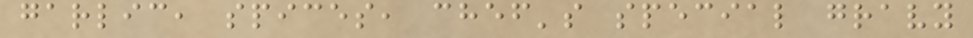garlic, spices, chef's special gravy
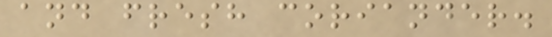and fresh coriander.
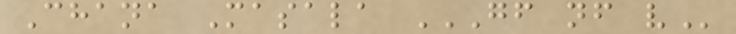Chana Masala GF NF V
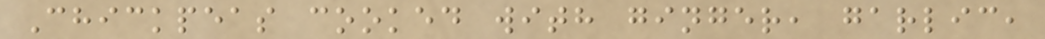Chickpeas cooked with ginger, garlic,
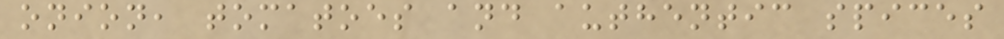onion, tomatoes and authentic spices
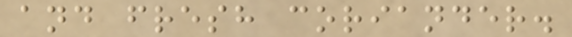and fresh coriander.
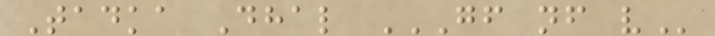Tadka Dhal GF NF V
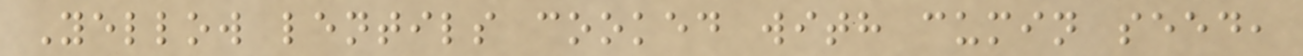Yellow lentils cooked with cumin seed,
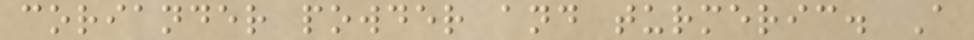coriander powder and turmeric. A
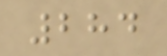284
